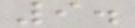9.
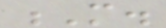M.
